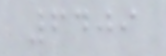6409
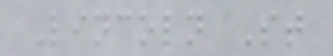Lincoln St
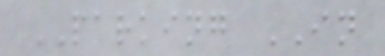PARKING IN
